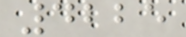4225
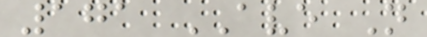171 AVE N
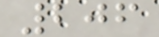206
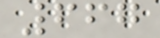667
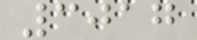3017
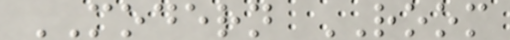MODERN ROOM
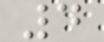4
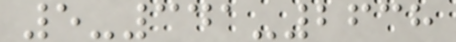5-341-2638
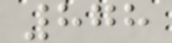878
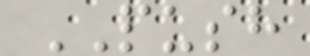PUSH
